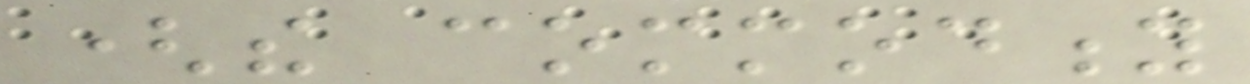(the commodity
